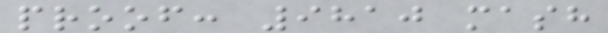proof: 9810 mash
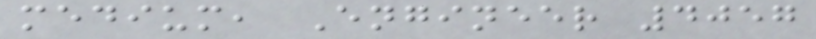medium, Engineer 4057
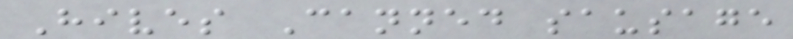Hives Canned sausage
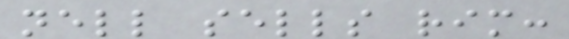nell sells rim:
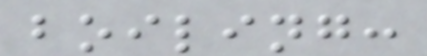boiling:
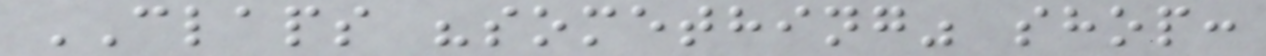CLAPS "something" shop:
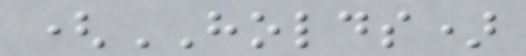(HOLDS)
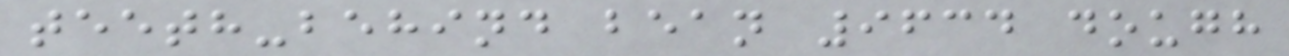teeth-behind bean 9634 dough
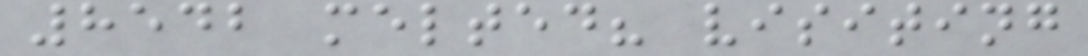8542 melted? visiting
